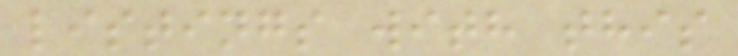listings with this
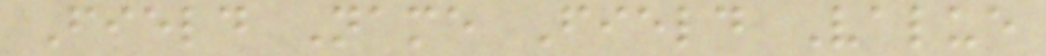Field Name Field Value
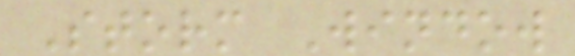Storm Window
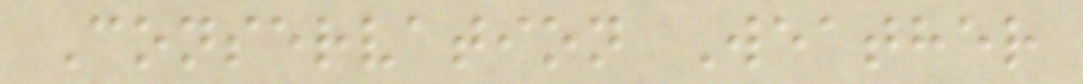Conservation Weather
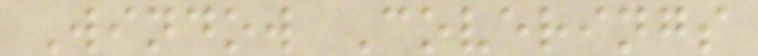Window Coverings
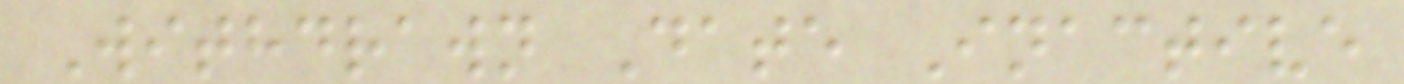Withdrawn Date Inactive
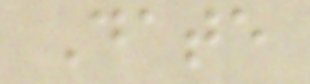Date
